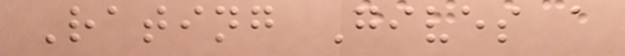Rating Gives a
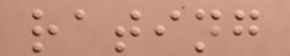rating
